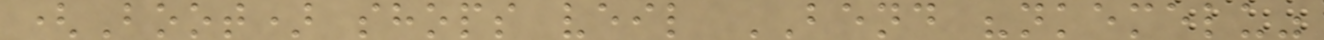(Boot) shops veil BEND "nkemelu"
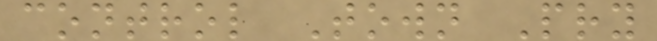control Town Pry
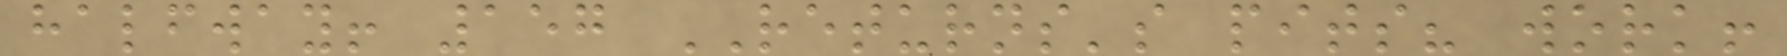halfway! 157 RETURNS's pits? work!
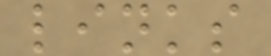links
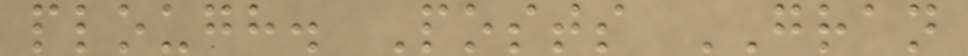plough. Posts GRAN
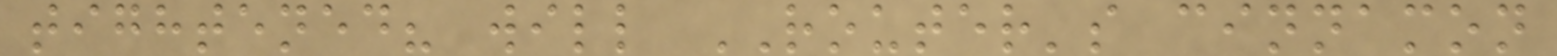tightened? will ROUTER's cinnamon
